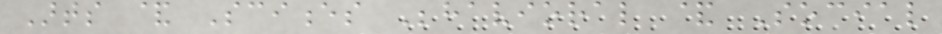Arts & Sciences Behavioral & Social
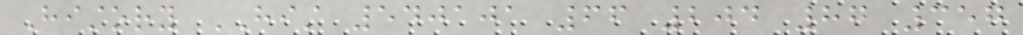History HIST 540101 66 204 87 357
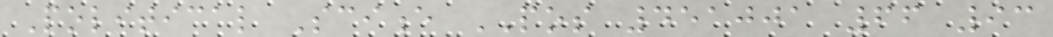Political Science POS 451001 66 93
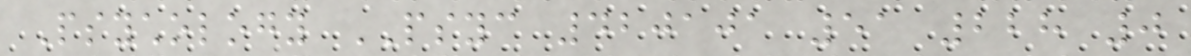Psychology PSYC 420101 51 228 0
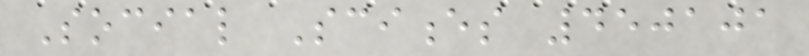Social Sciences 450101
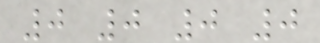0 0 0 0
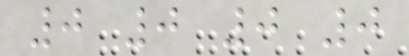0 0 0 0
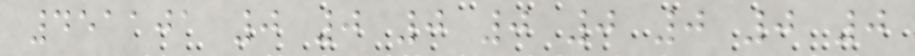451101 0 0 0 0 0 0 0 0
